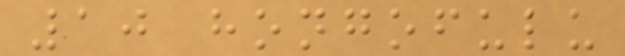10 hongofulu
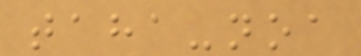taha-noa
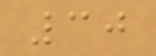30
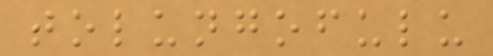tolungofulu
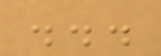...
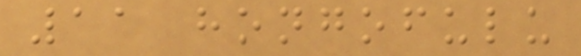11 hongofulu
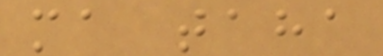ma taha
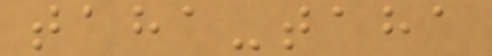taha-taha
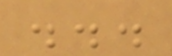...
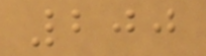200
